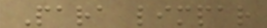Para limpar
